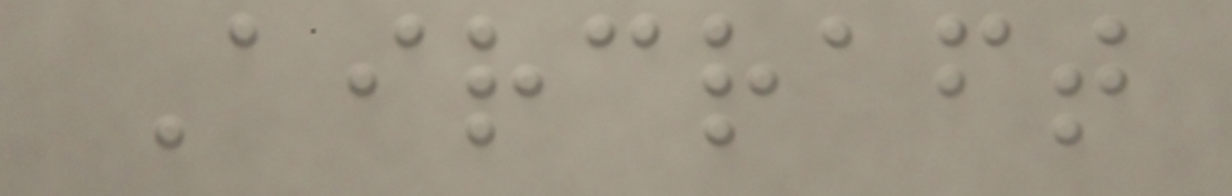Aircraft
